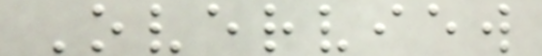Overview
